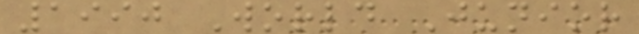1990 World Junior
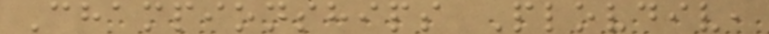Championships Plovdiv,
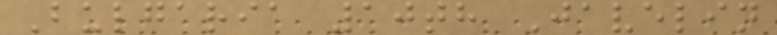Bulgaria 10th Javelin
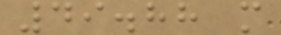49.88 m
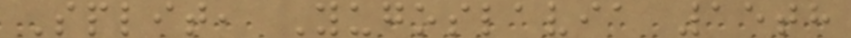Split, Yugoslavia 15th
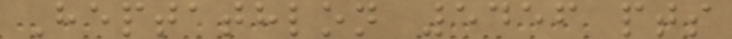Heptathlon 5456 pts
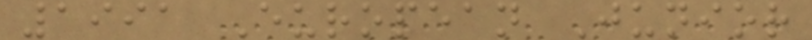1991 European Junior
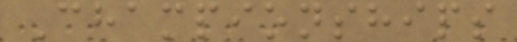Championships
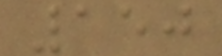150
